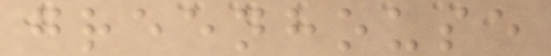greenhouse
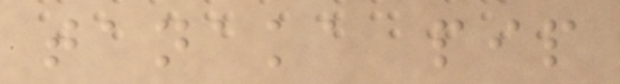tanaka pip
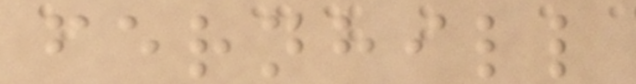fernhill
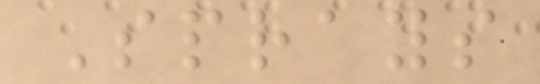Sprays
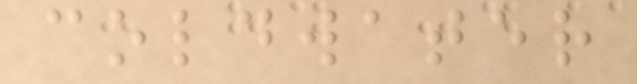coldwater
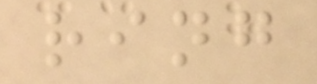ring
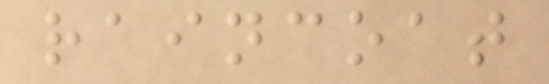raincoat
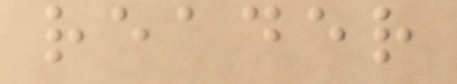reader
